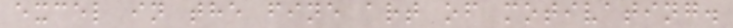excel in the fine art of motivating.
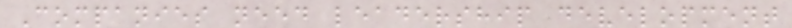Companies need leadership development
